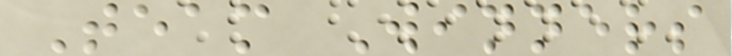Team Winners
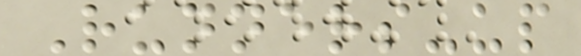Runners-up
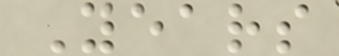Years
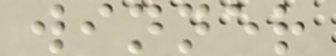winner
